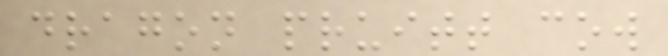dragon pruitt cow
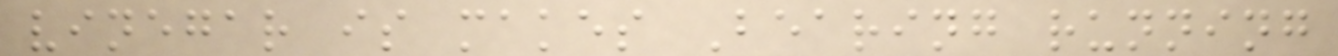vinegar is makes Bearing running
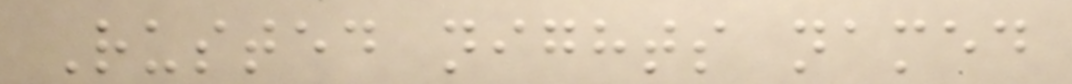Rusted nights named
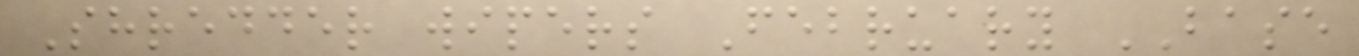Shredder wipers February BASE
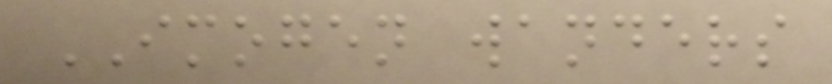IMOGEN wanders
